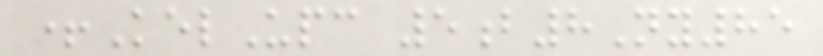+KelUpc 5b8Ny85
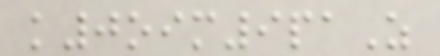k0oim9paZ
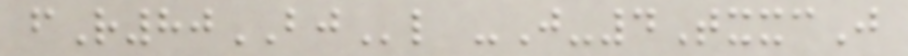fR80BJl -J-4TxxcJ
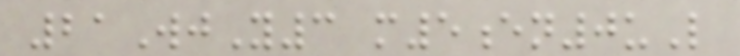21WjY3 m5en0uL
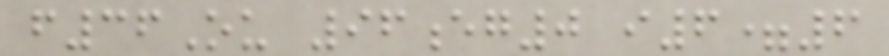f36Ou 96eg0 i6=6
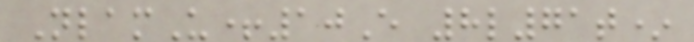NlamU+10E 8l71t*
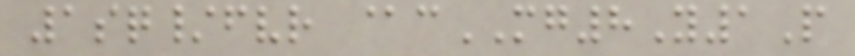1sq/fvr @cMG8Y1P
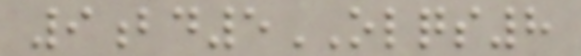9bd5OLQS8
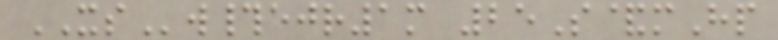XSw#ejr1m 25S&mHp
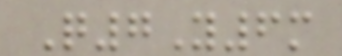Q7Y6m
